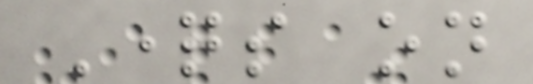Questions on
